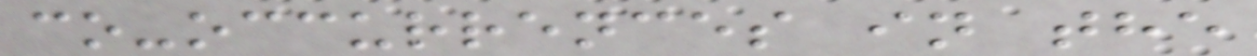co-occurrences in the
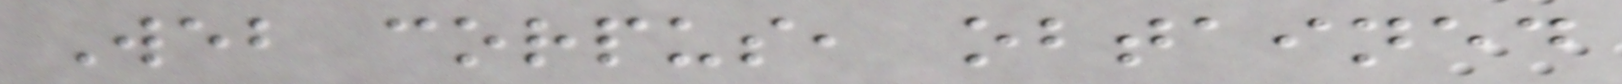Web corpus, obtained
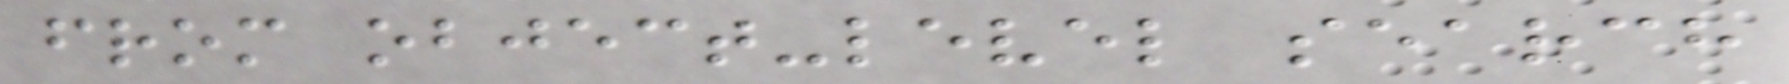from object-level search
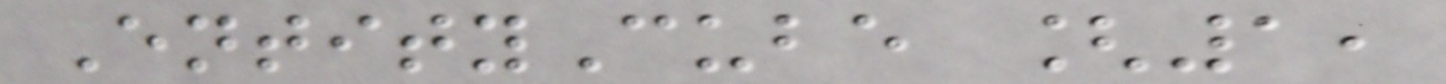EntityCube [1,
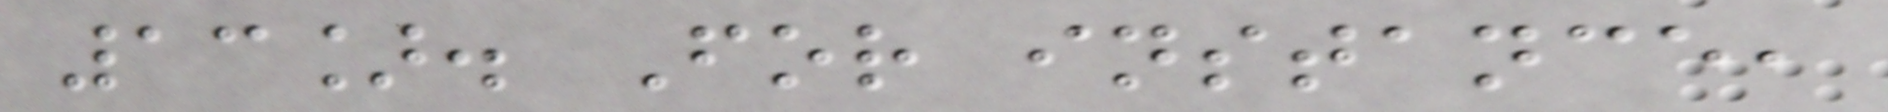13]. For instance,
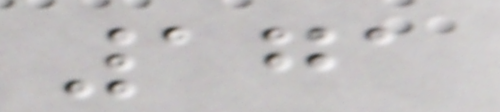171
